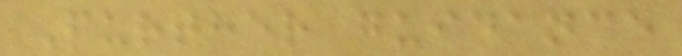Further guidance
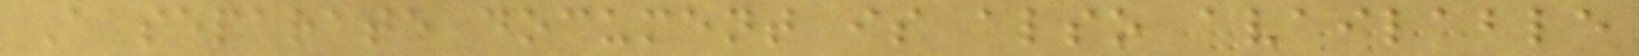A separate document is also available
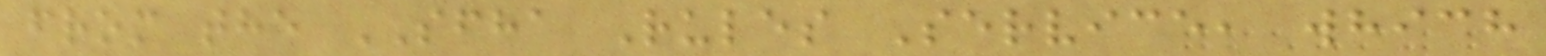from the SFHA Rules Service, which
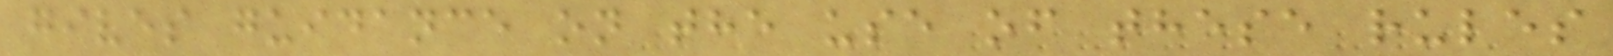gives guidance on the use of these rules
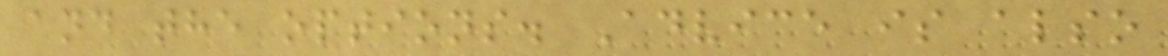and the options. Advice is also
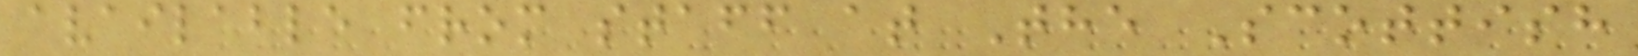available from staff at The Scottish
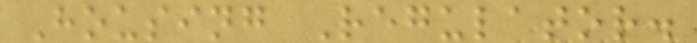Housing Regulator.
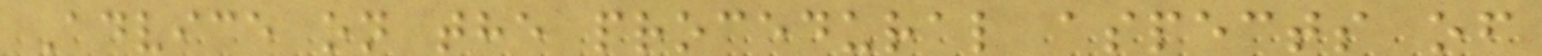Advice on the procedural aspects of
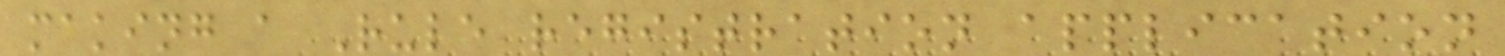making a Rule registration application
